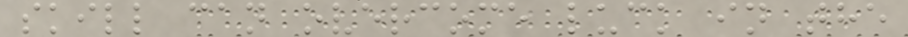skill can overcome luck in the
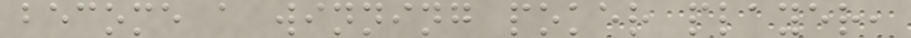become a winning poker player,
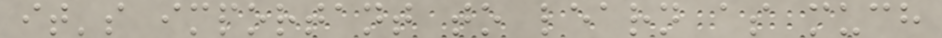it's important to learn as much
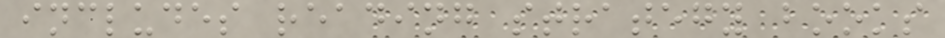includes reading strategy books
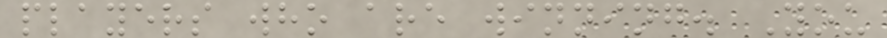players who are winning. You
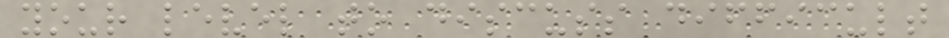your level to discuss difficult
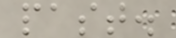past.
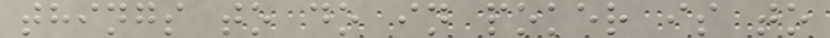things to do in poker is to
